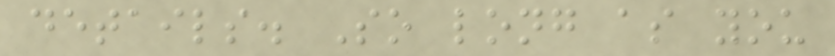details. So long as you
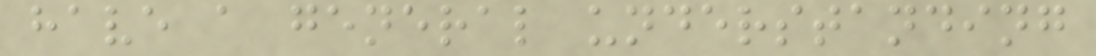have a general understanding
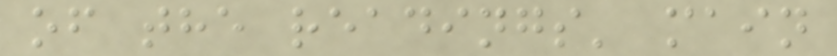of the readings' main
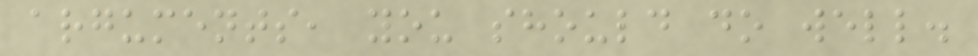arguments, you should do well.
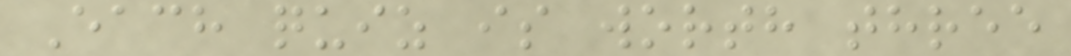Each quiz is worth three
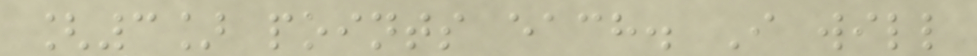[3] points each. I will
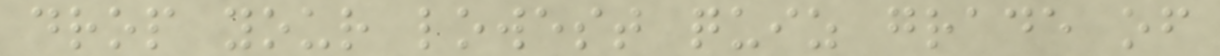drop your lowest quiz grade of
